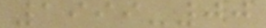1999-00
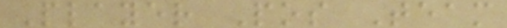Player Pos Team
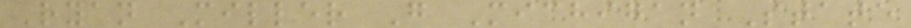Ryan Miller G Michigan State
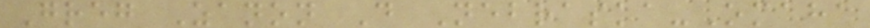Greg Zanon D Nebraska-Omaha
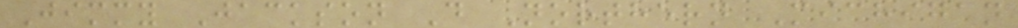Jimmy Jackson D Northern Michigan
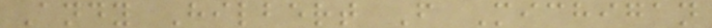Andy Hilbert F Michigan
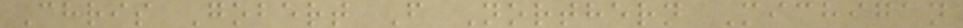Chris Gobert F Northern Michigan
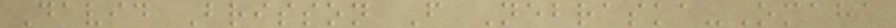David Brisson F Nebraska-Omaha
